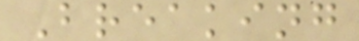Breaking
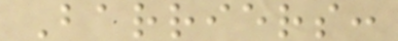Barriers:
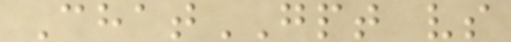ChatGPT vs
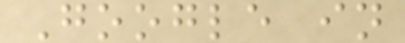Google in
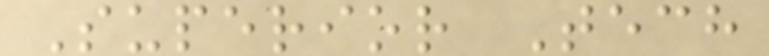Superior Tech
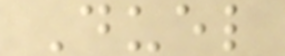Duel
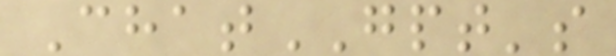ChatGPT's
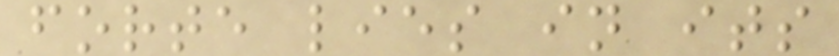forte lies in its
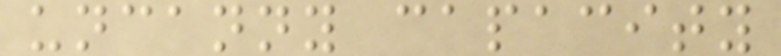uncanny capacity
